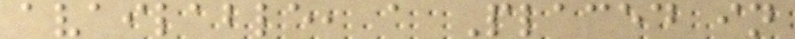available, a Placed in
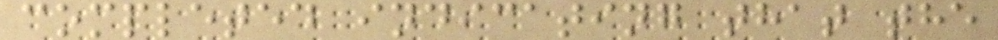completed indicating that the
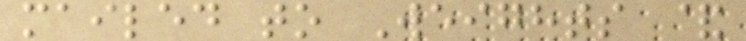mailed to Weights &
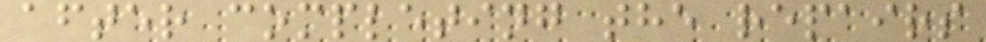after completing the repairs
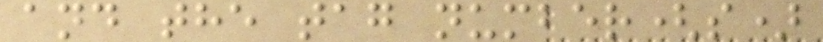and the tag number(s)
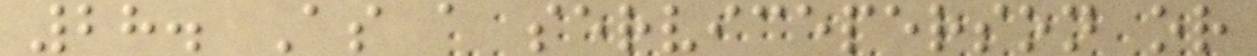28. As a serviceperson or
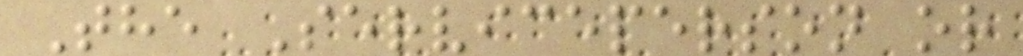The Serviceperson or
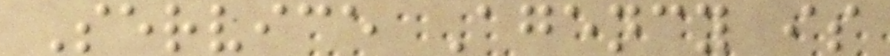Service Agency is
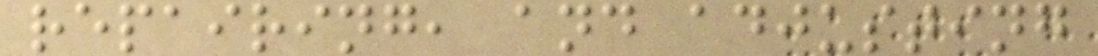repairing, and adjusting
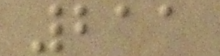211
